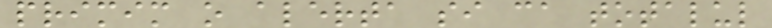primim o alerta si ca totalul
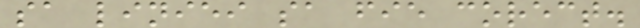sa liniei sa fie corect.
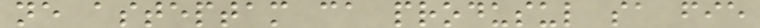ne asteptam ca produsul sa fie
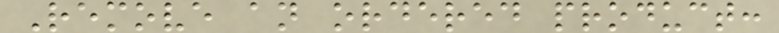Remove an ordered product:
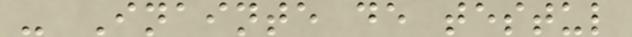- Inainte de testul
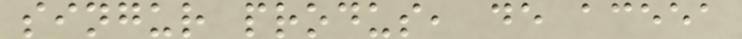singur produs, de aceea
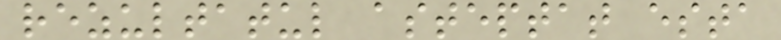rezultatul asteptat esta
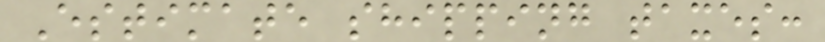Estimate shipping taxes:
